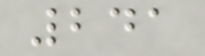241
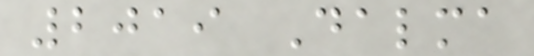2019 Dalma
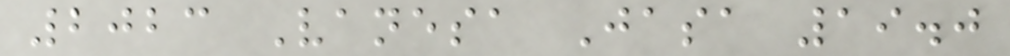2023 Vanesa Jasa 19.0
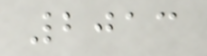2013
